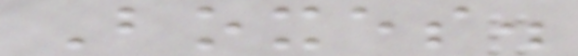Boxes.
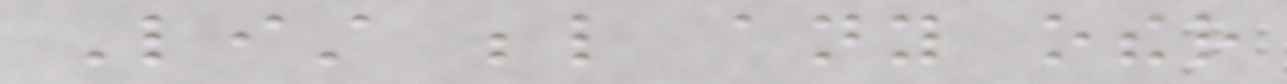List below any other
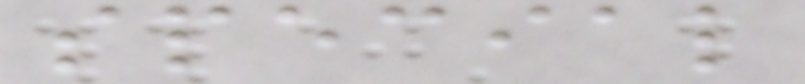special
